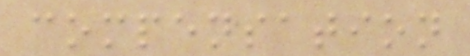compensation
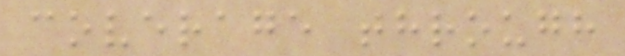coverage through
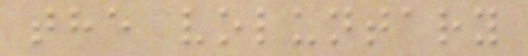the voluntary
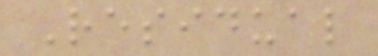Residual
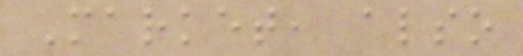Market, also
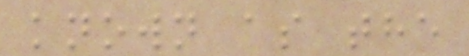known as the
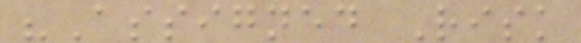"Assigned Risk
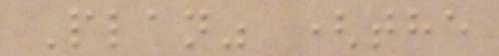Plan" (the
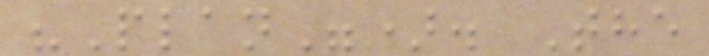"Plan"). The
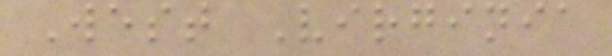West Virginia
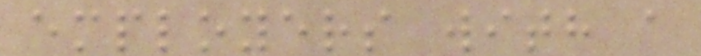employers with a
